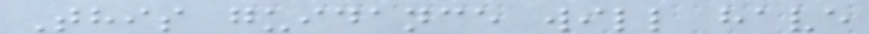This guidance will have
